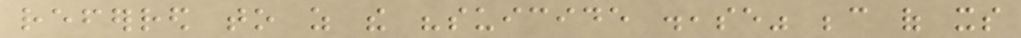referred to as the "suicide disease" because of its
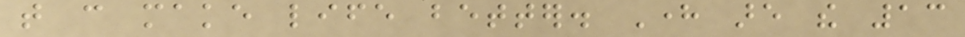that can make life better. Here are the 13
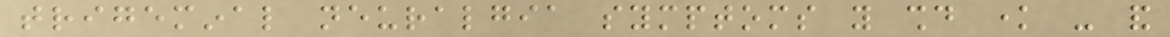trigeminal neuralgia symptoms you should know - and
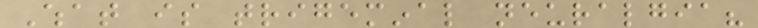What is trigeminal neuralgia?
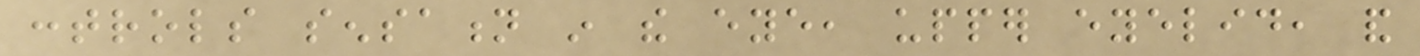controls sensation in the eye, upper eyelid, and
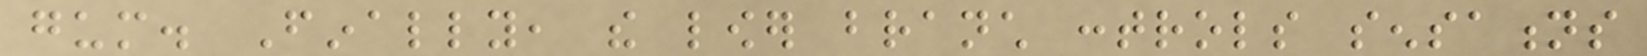gum. Finally, the lower branch controls sensations
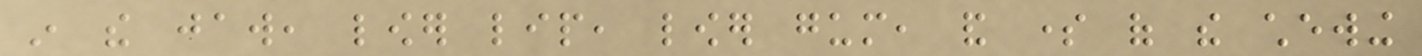in the jaw, lower lip, lower gum, and some of the chewing
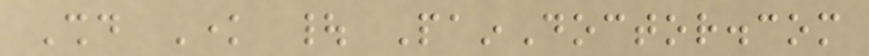Should Know | PainDoctor.com
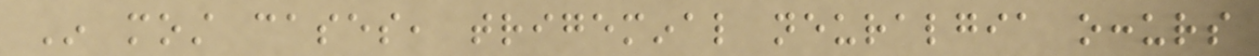In most cases, trigeminal neuralgia occurs
